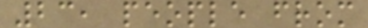23, people from
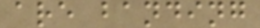are banding
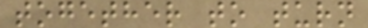together to turn
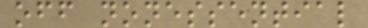off nonessential
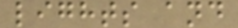lights and
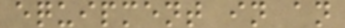equipment in an
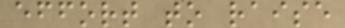effort to raise
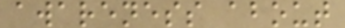awareness about
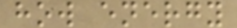how energy
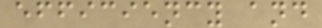efficiency and
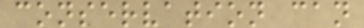conservation can
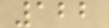122
